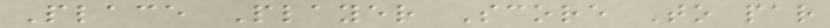Place Player Score To par
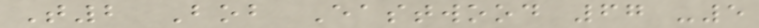T2 Bob Eastwood 67 -5
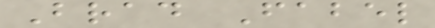Brad Fabel
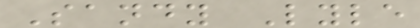Sandy Lyle
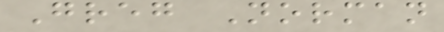Greg Norman
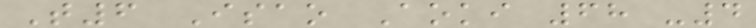T6 Isao Aoki 68 -4
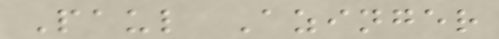Paul Azinger
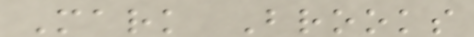Mark Brooks
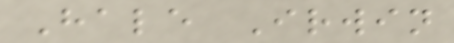Hale Irwin
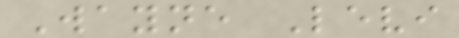Wayne Levi
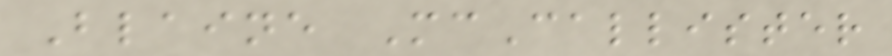Blaine McCallister
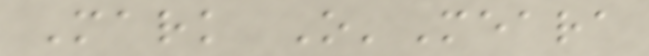Mark O'Meara
